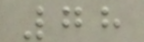78
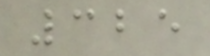325
